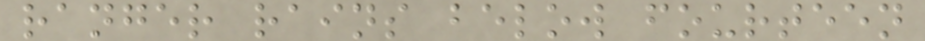ranger rains below fourteen
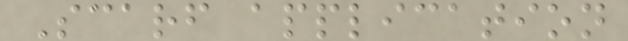Scarf application
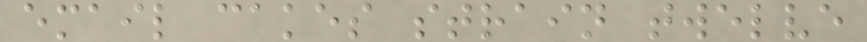email cakes strain twelve
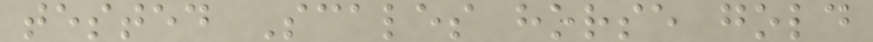tested Scales horse gold
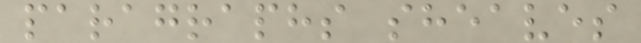paragraphs sheaves
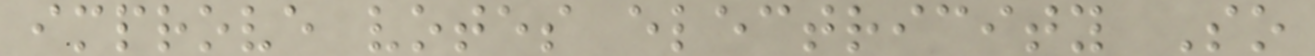improve votes electricity So
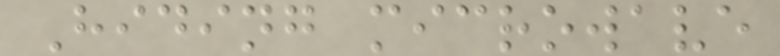Hiding microwave
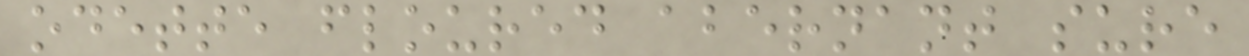odette floured abernant sure
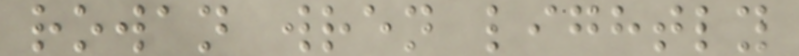rowan wren lightly
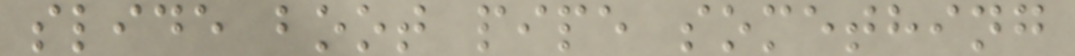slide boot pipe something
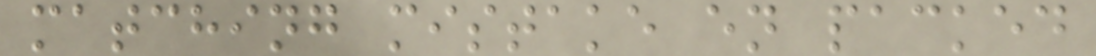matching mistake en packed
